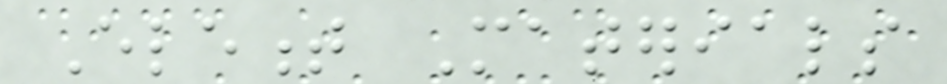Element Materials
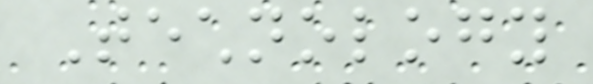Technology
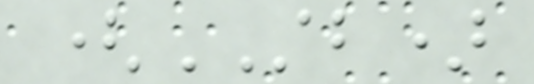(STB)
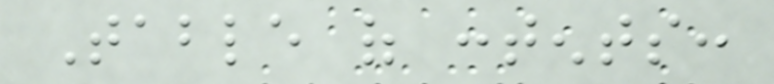Table of contents:
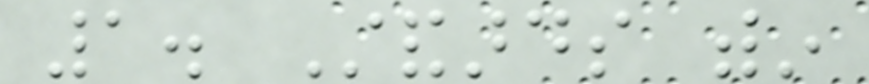1. Standards within
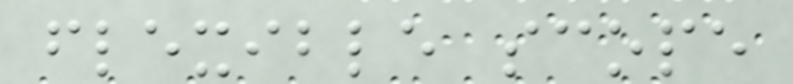flexible scope
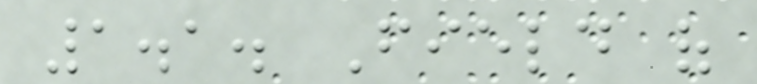1.1. Field of
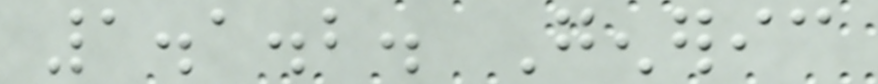1.1.2. Generic
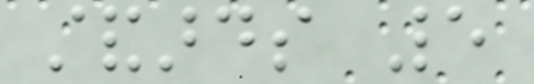standards 5
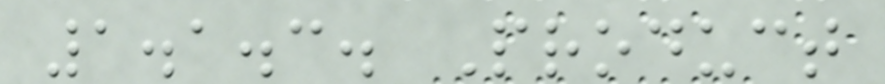1.1.3. Product
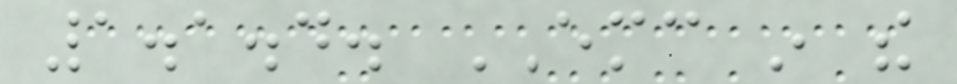1.1.4. EMC in the
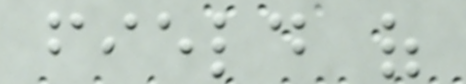field of
